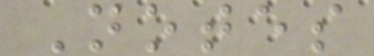Notes
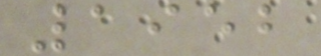1952
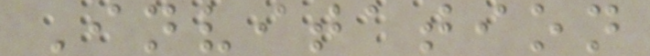Invitation
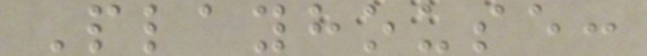Playhouse:
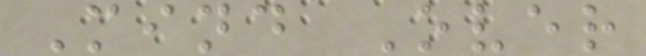Mind Over
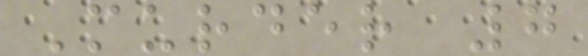Murder 7
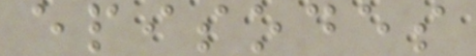episodes
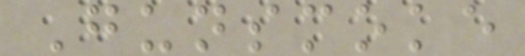Gunsmoke
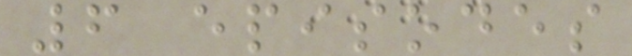6 episodes
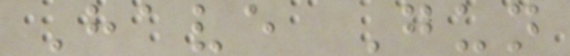Have Gun
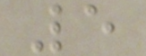5
